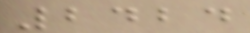2424
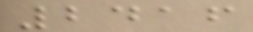2416
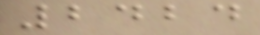2424
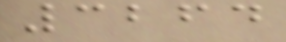3264
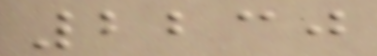2230
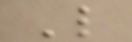L
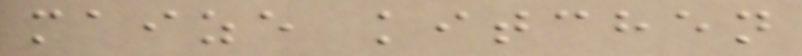maize kitchen
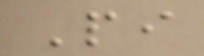Pi
